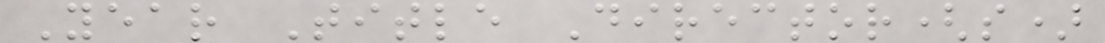Year Title Director(s)
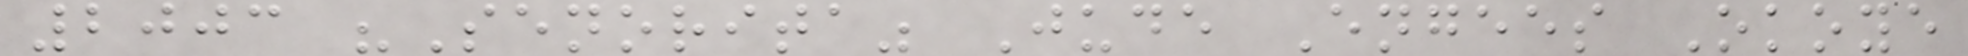2003 "Senorita" Jude Engees Okoye
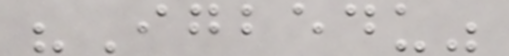"Igbedu"
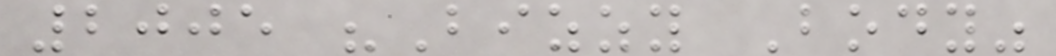2005 "Bizzy Body"
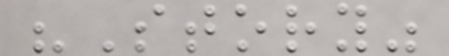"Story"
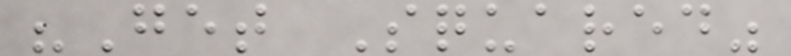"Get Squared"
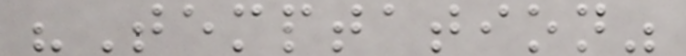"Temptation"
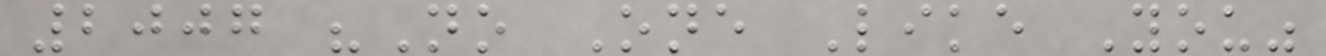2007 "No One Like You"
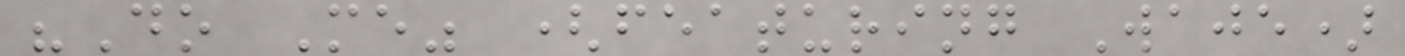"Do Me" (featuring Waje)
